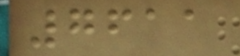7611
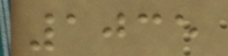1035
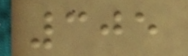305
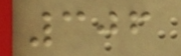306
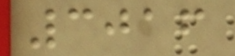3016
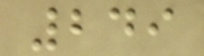249
